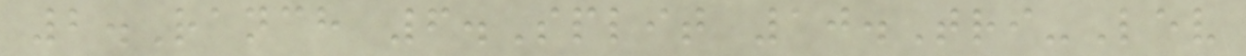2.Ranch 6.Split 10.Tri-Lev
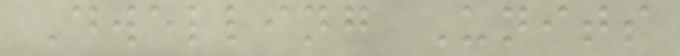Dwelling Units
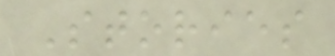Stories
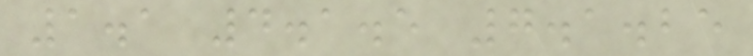1.1 4.1.5 7.1.25
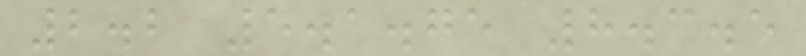2.2 5.1.75 8.3.5
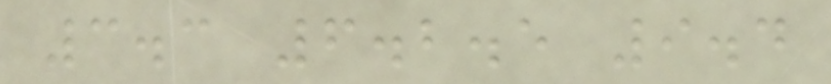3.3 6.2.5 9.4
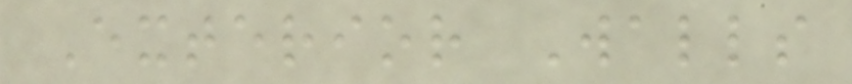Exterior Walls
